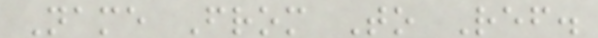Name From To Ref.
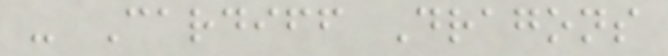- Cardiff Dragons
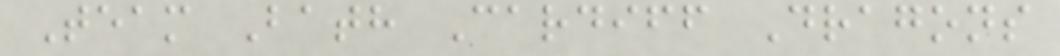Team Bath Cardiff Dragons
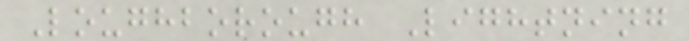Loughborough Lightning
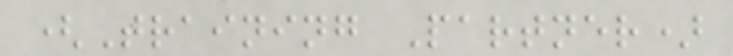(Training Partner)
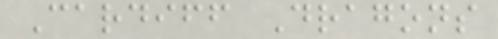Cardiff Dragons
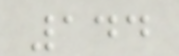144
